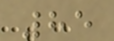85
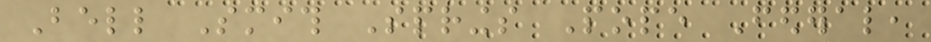Bell Smith Springs Pope Federal,
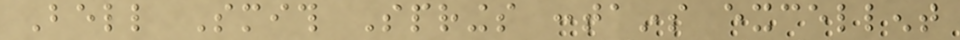Bell Smith Springs contains excellent
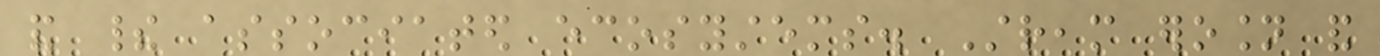and their associated ecosystems. Stream erosion and
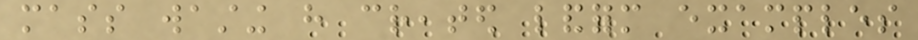mass wasting have created landform examples
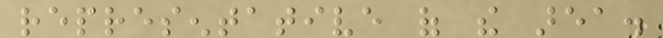representative of the area.
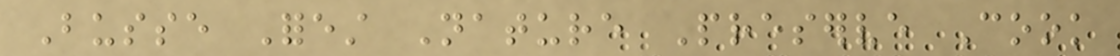Busse Forest Nature Preserve Cook
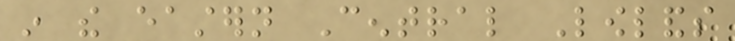in the eastern Central Lowlands
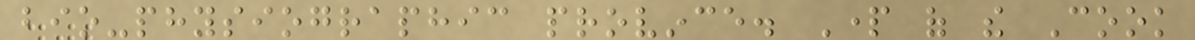bio-physiographic province. Part of the Cook
